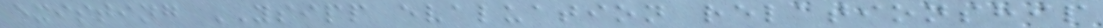existing YSIPP evaluation relationship
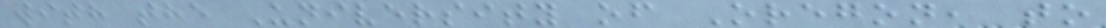with the University of Oregon, to
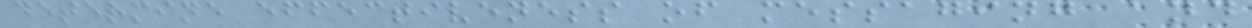determine effectiveness of messaging and
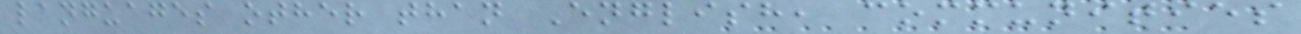languages other than English, communities
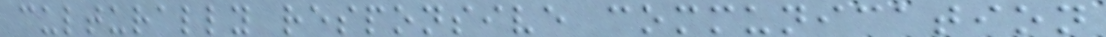culturally responsive communication
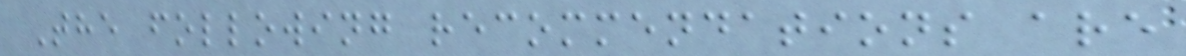The following recommendations are
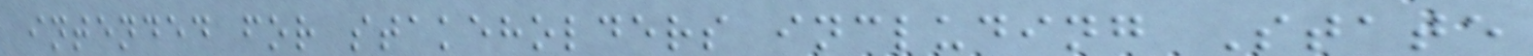intended for stakeholders including State
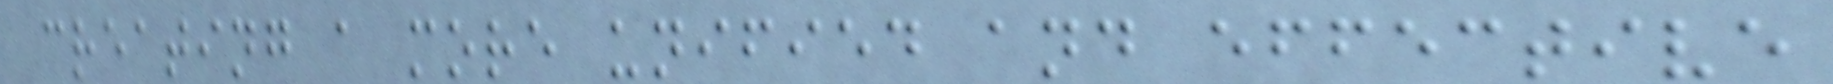creating a more unified and effective
